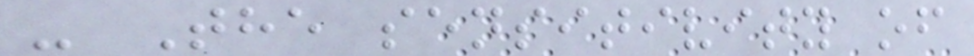- The sensitivity of
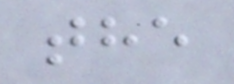the
